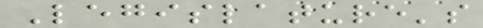Legislature's
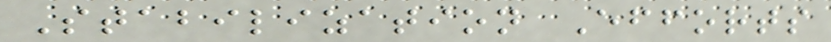Stabilization Efforts
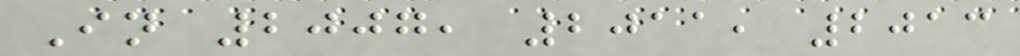In 2007, 2011, 2013
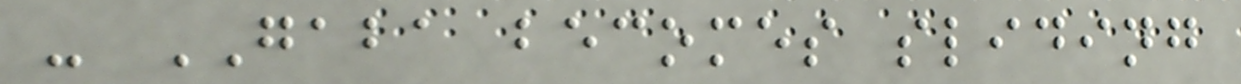- GABA becomes sliding
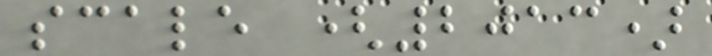scale (2013)
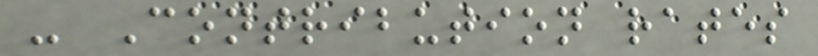- Contribution rates
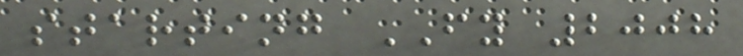starting FY 2008
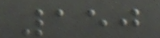150
